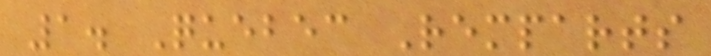1. Quebec Remparts
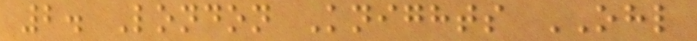2. London Knights OHL
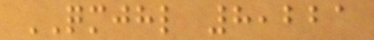QMJHL 8,221
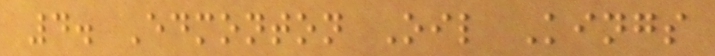4. Edmonton Oil Kings
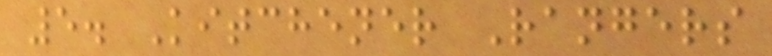5. Kitchener Rangers
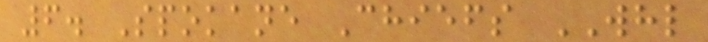6. Spokane Chiefs WHL
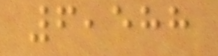6,588
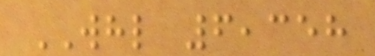WHL 6,358
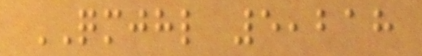QMJHL 5,218
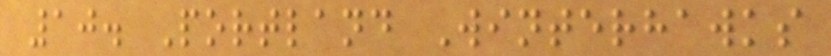10. Portland Winterhawks
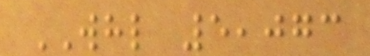WHL 5,073
